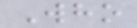Who
